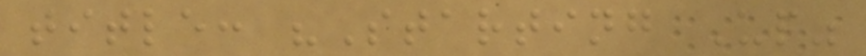title: "Starting Up"
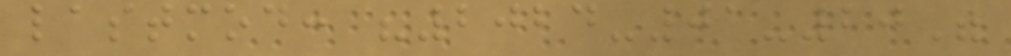lastmod: "2024-01-20"
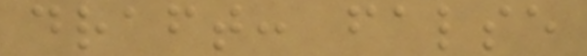draft: false
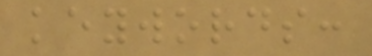keywords:
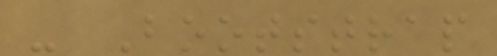- Bootstrap
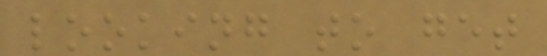looking to get
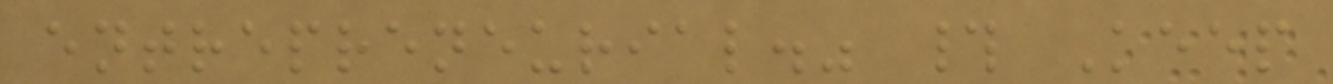entrepreneurial." # Keep
